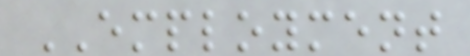EMPLOYMENT
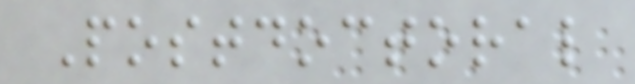Postdoctoral
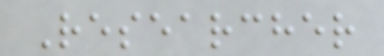Researcher
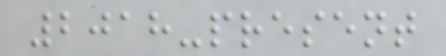2018-present
